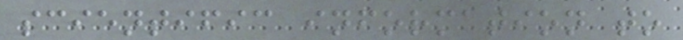scientific information to
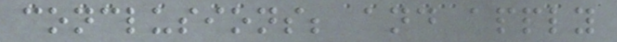conclusions; and apply
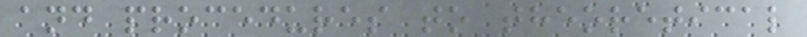and procedures to theoretical
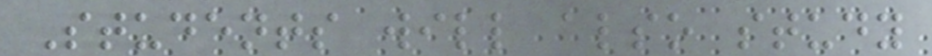Students will also study
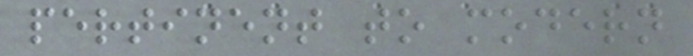pertinent to modern
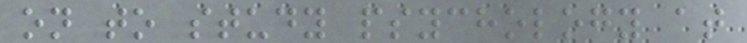on to study psychology at
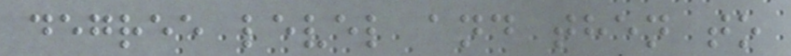degree level and then to
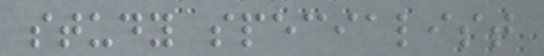study specialist
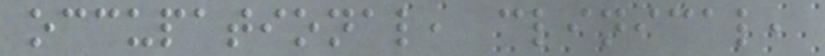occupational, clinical,
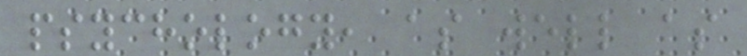psychology, as well as
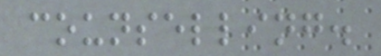counselling.
